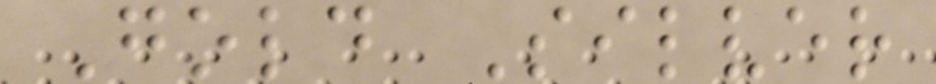Gold Silver
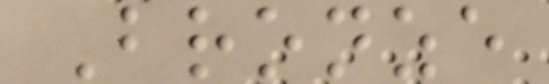Bronze
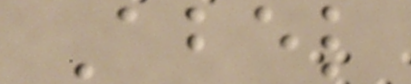Abel
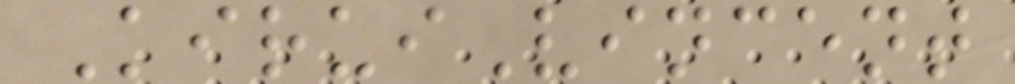KiruiVincent
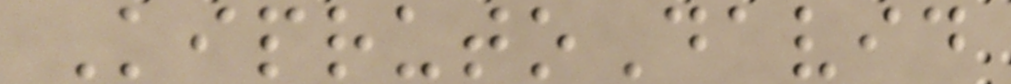KiprutoDavid
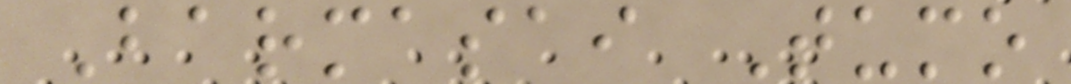Barmasai Tumo
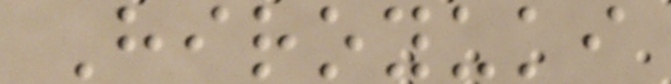Hiroyuki
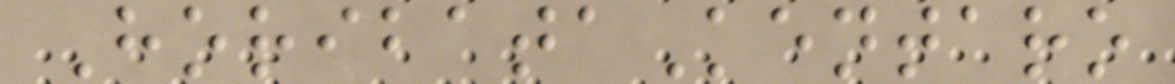HoribataKentaro
